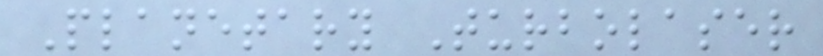Planetary Turbolaser
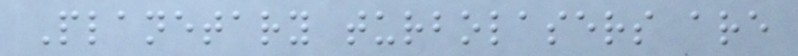Planetary turbolasers are
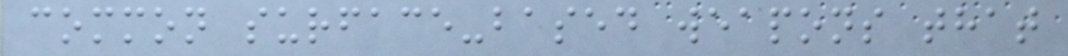common surface-based weapons that
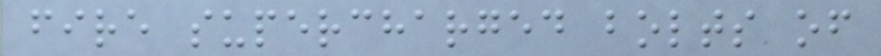fire supercharged bolts of
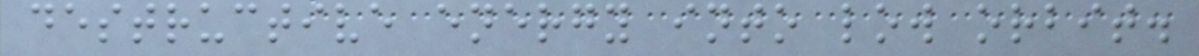destructive energy into low orbit.
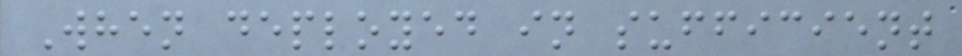When deployed in sufficient
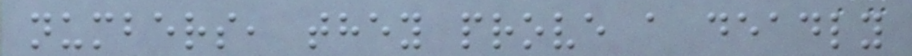numbers, they prove a deadly
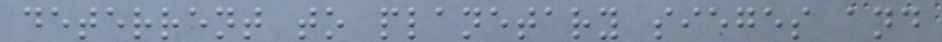deterrent to planetary sieges and
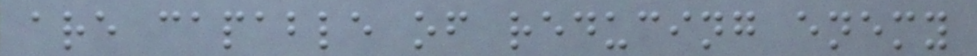are capable of reducing enemy
